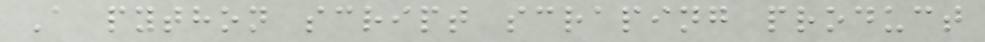A python script scraping product
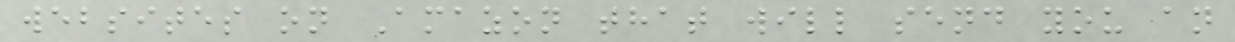websites on Amazon that will send you an
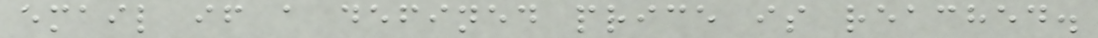email if a defined price is reached.
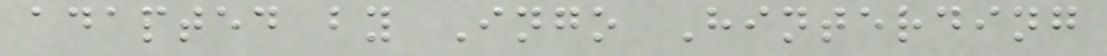adapted by Ingo Hinterding
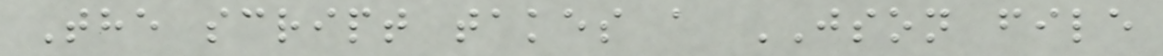The script takes a JSON file
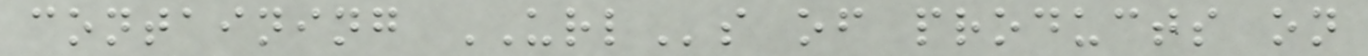containing URLs of products on
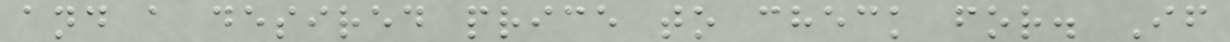and a desired price to check for. If
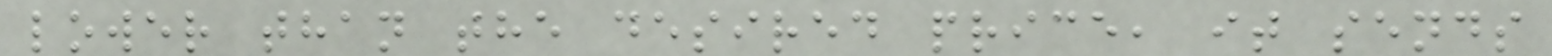lower than the desired price, it sends
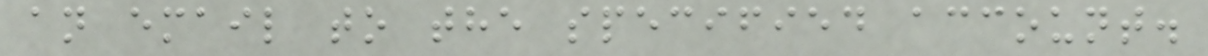an email to the specified account.
